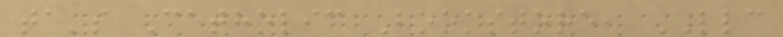ta's Catholic Bookstore, LLC
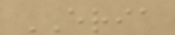ERIA
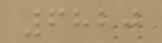6820
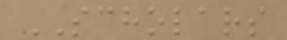SCHOLARS
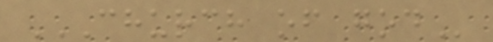CHURCH OF GOD
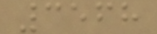3568
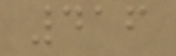416
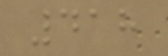418
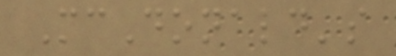McDonald's
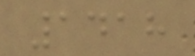1418
